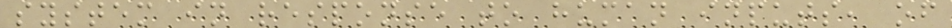system in response to human inputs, of
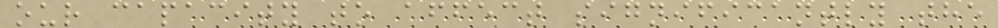our capacity to affect significantly the
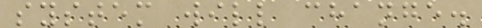system will change.
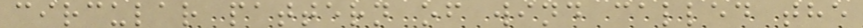circular pattern of wind called the
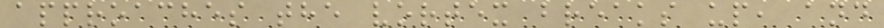approaches the vortex breaks up, and
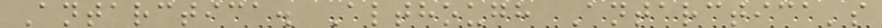Antarctica. Although Antarctica's
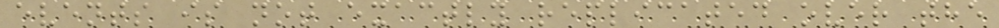events is not exactly replicated over the
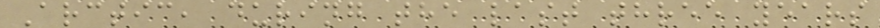Arctic, during the last three years
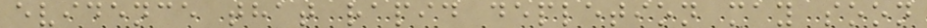evidence that rapid depletion may soon
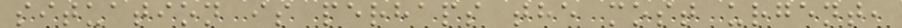situation is perhaps the most urgent,
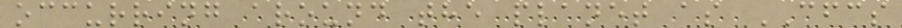occurring around the planet as CFCS
